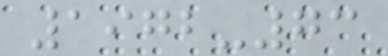1972-73
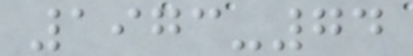1973-74
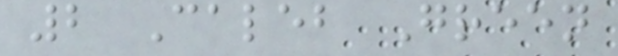2 Caleb Green
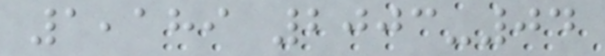1,189 2003-04
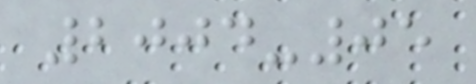2004-05
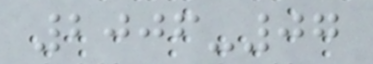2006-07
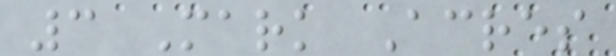3 Mark Acres
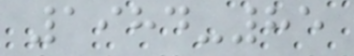1984-85
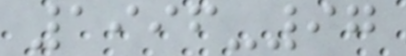1996-97
